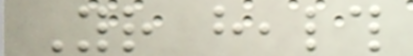Your health
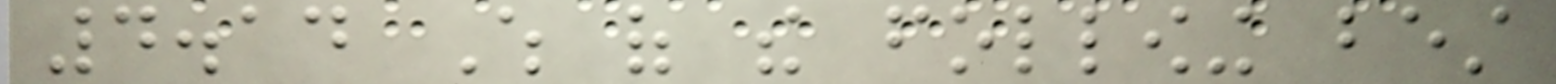4.14 Which of the following best
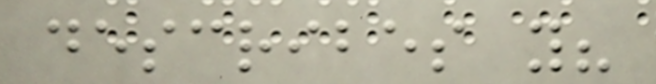describes you?
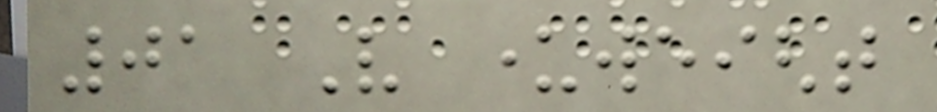01 Very underweight
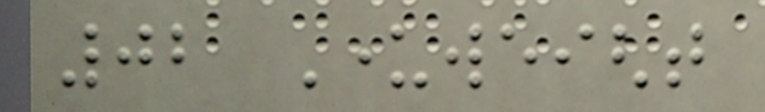02 Underweight
